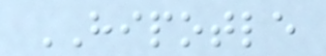HIPOTLE
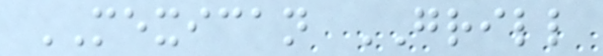MEXICAN GRILL
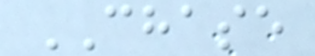CHASE
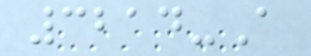3214-A
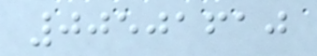00501610
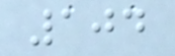104
